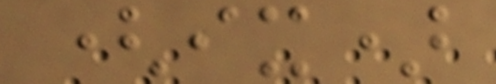(ix)
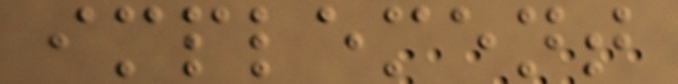implement
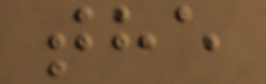the
